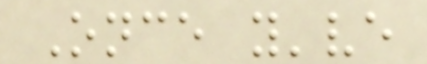Once you've
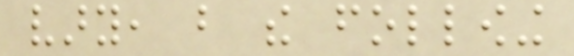vary, but the following
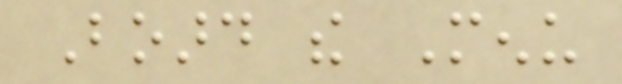Board the Menu
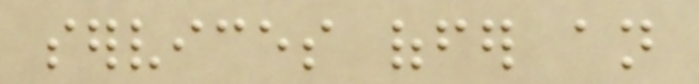services offer an
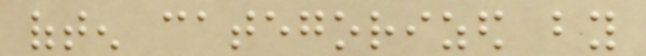often categorized by
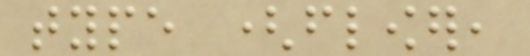type (flower,
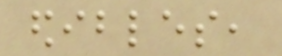edibles,
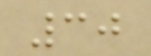30
